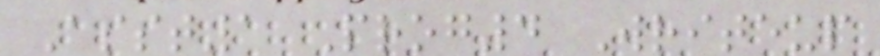Asst1 Prog4 Writeup
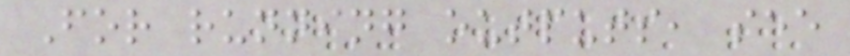For running outputs, see
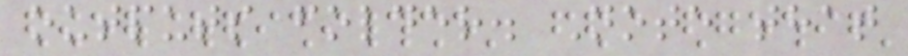outputs folder. Note that
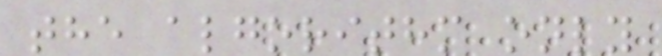the algorithm only
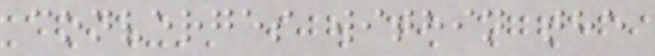converges within the
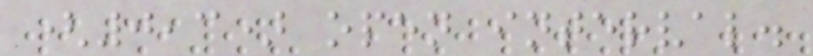(0,3) open interval.
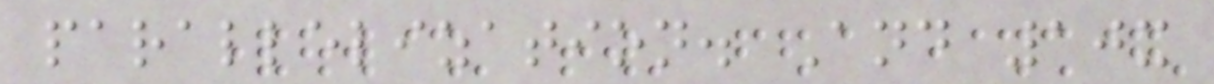parallelization. And 10x
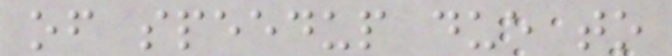of speedup due to
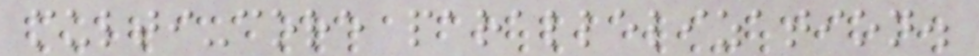multi-core parallelization.
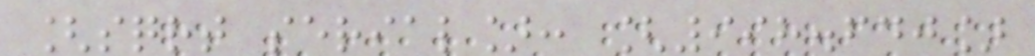[sqrt serial]: [998.640]
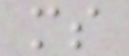ms
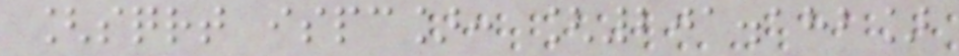[sqrt ispc]: [201.182]
